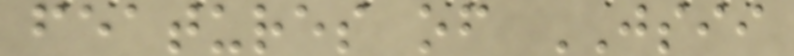features of JSII
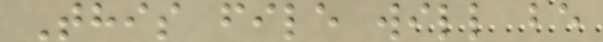This file will be
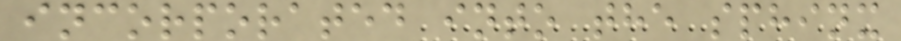incorporated into the sphinx
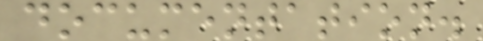documentation.
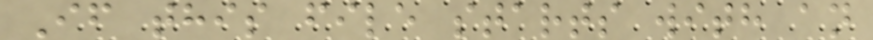If this file starts with an
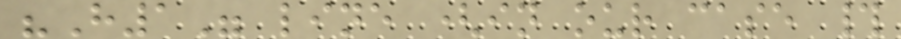"H1" line (in our case #
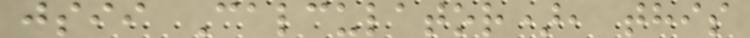jsii Calculator), this
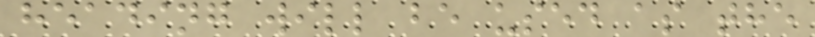heading will be used as the
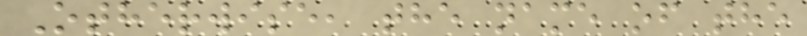Otherwise, the name of the
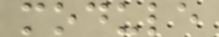module
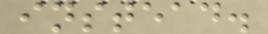instead.
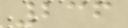236
